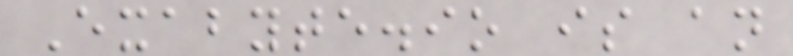Exabyte.io is an
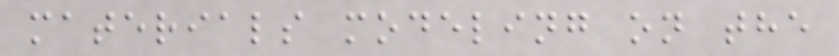materials modeling on the
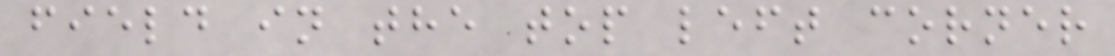field in the top left corner
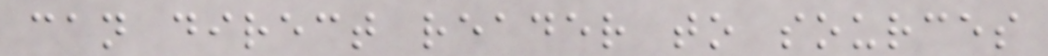can direct reader to sources
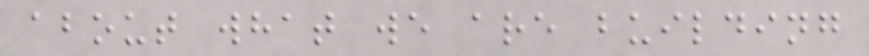about what we are building
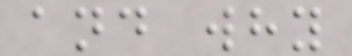and why
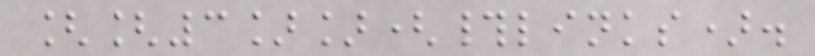[[3]](#links).
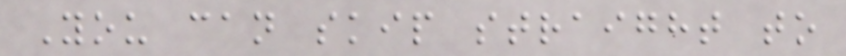You can skip straight to
